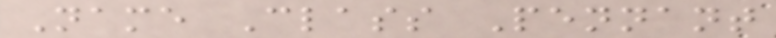Name Class Pennant
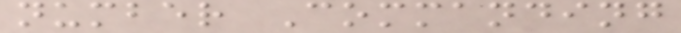number Commanding
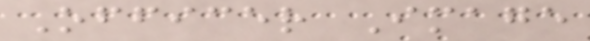Officer Image
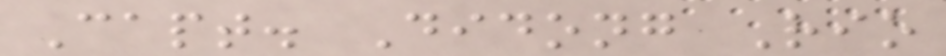Capt. Didong Rio
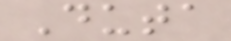Duta
